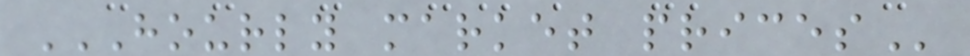HOURLY MARKET PRICES
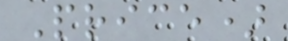Price)
